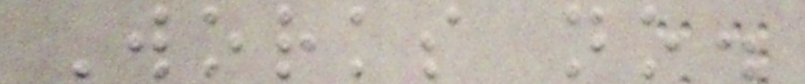Works no.
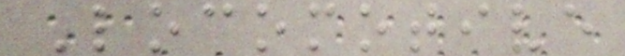Locomotive
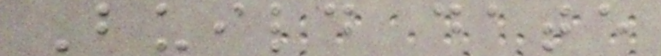Build date
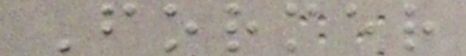Former
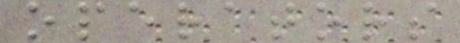operators
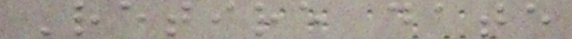Retire date
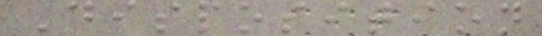Disposition
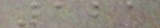121
